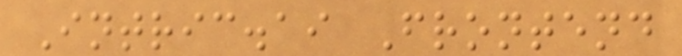Intric.ai Frontend
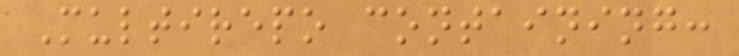Multirepo containing:
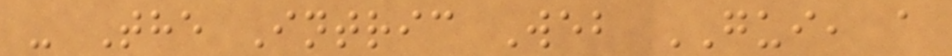- The Intric Web GUI, a
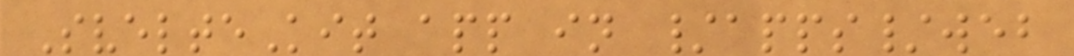SvelteKit app in /apps/web
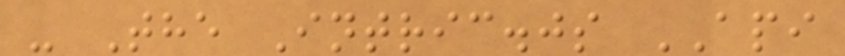- The Intric.js API
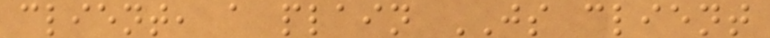client, a plain JS client
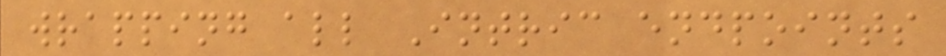wrapping all Intric endpoints
